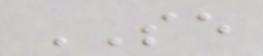SE
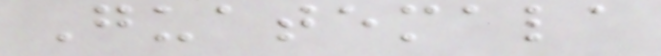Guatemala
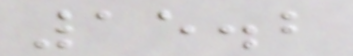15.2
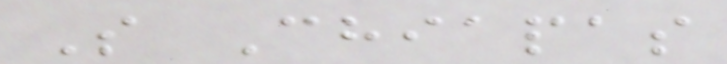S Chiapas
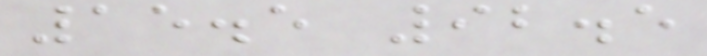15.5 92.5
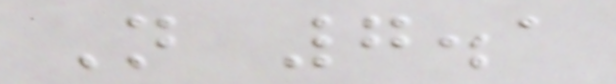N 7.1
